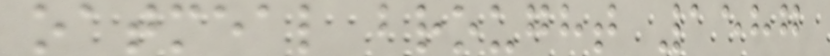oatmeal brought 1587
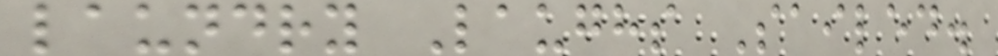laundry Laughs Sailed.
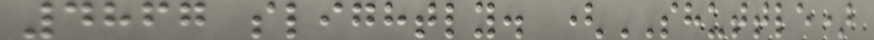4867 slightly. (SHUTTLE)
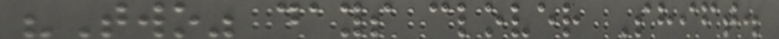"Two" days clover Shift.
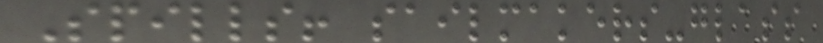Spills! sailmakers-glass
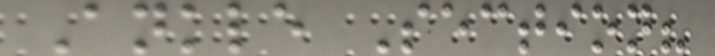Ankle Section?
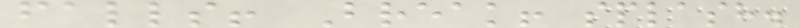falls! Break! splash.
